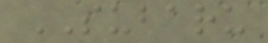SUBARU
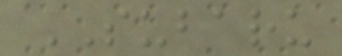SUBARU
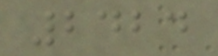2424
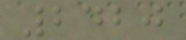2420
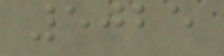5025
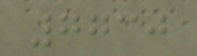7730
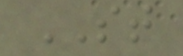ST
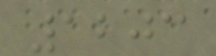1203
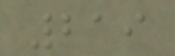219
